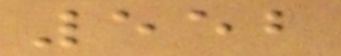552
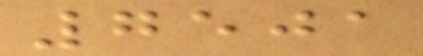7501
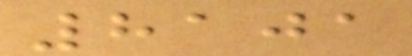8101
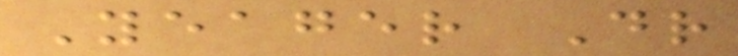Yeager Dr
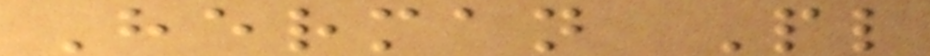Herman Pl
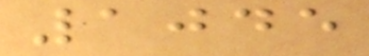1045
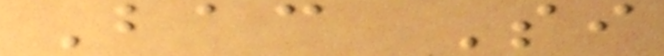Bac Si
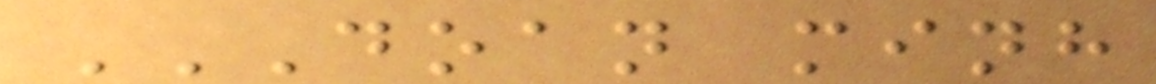DOAN MINH
